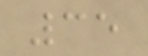35
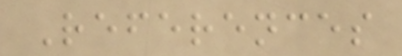References
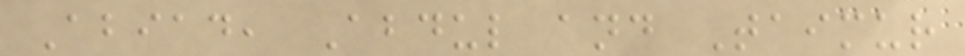Abiad, Abdul and Taimur
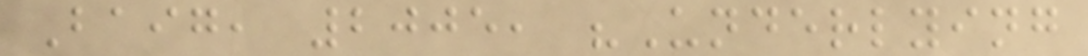Baig, 2005, "Underlying
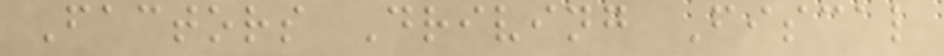Factors Driving Fiscal
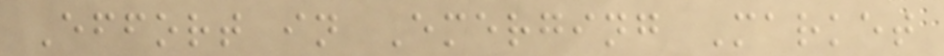Effort in Emerging Market
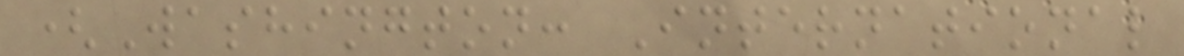(Washington: International
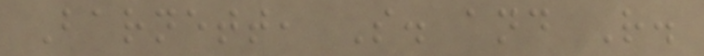Barnett, S. and R.
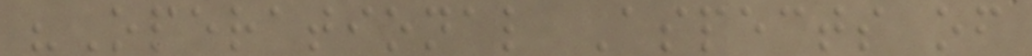"Operational Aspects of
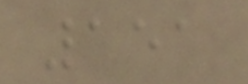151
